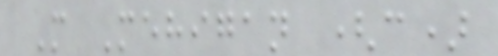M Mehigan (c)
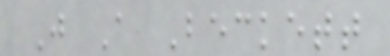J A Beckett
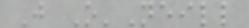J O'Neill
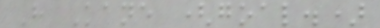H Kane (goal.)
